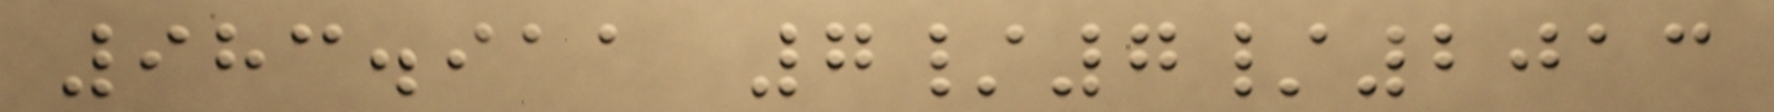983.911 7/7/2013
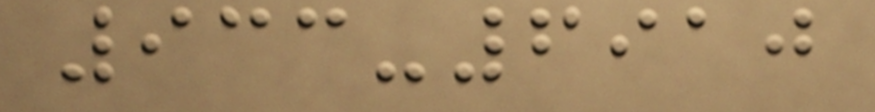933-6910
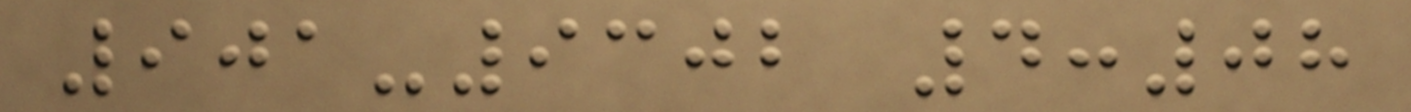901-9302 4:08
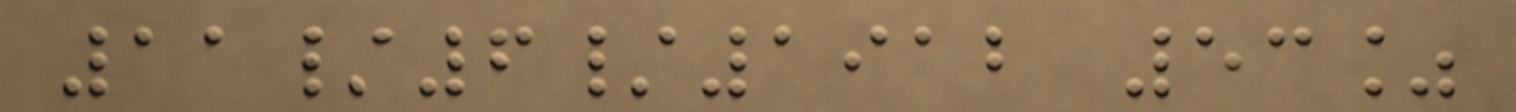11/6/1912 53%
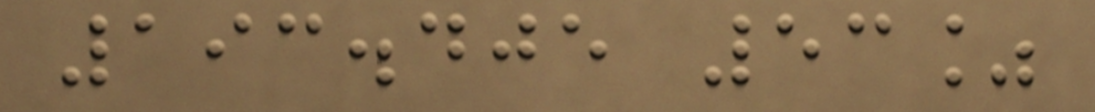193.405 53%
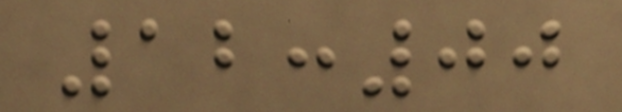12:00
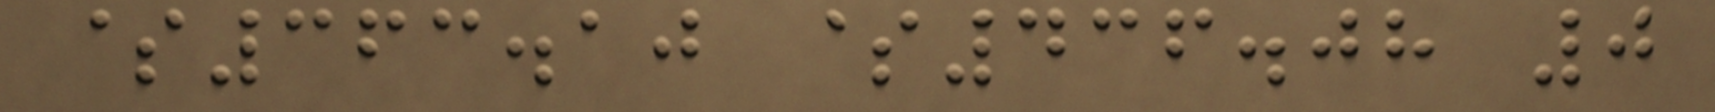$363.10 $436.08 0
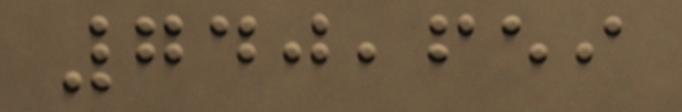740,659
